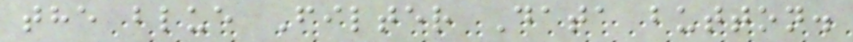the blue Filter Data button.
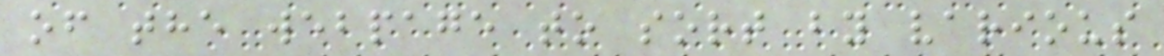of the webpage to sort by various
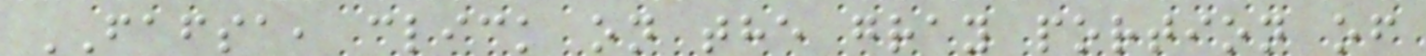FAFSA, click on the gray portion of
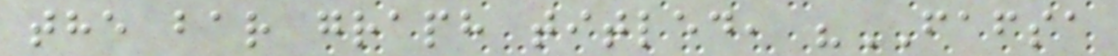the bar graph titled, "FAFSA
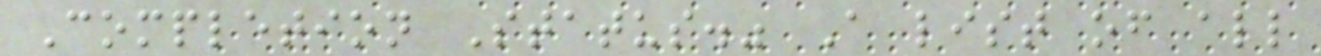Completion Status." A list of all
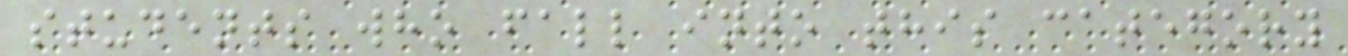students who fall into this category
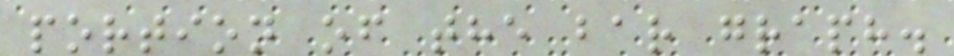portion of the bar graph.
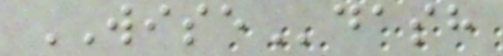WISEdash
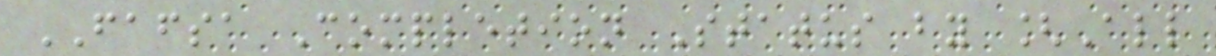FAFSA Completion Status by [All
